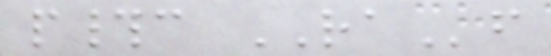p#c RAf
